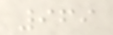969
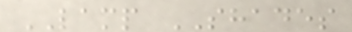LAMP SHADES
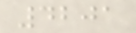4201
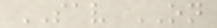SAV ON
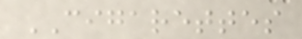CIGARETTES
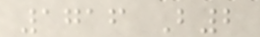1716 B2
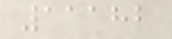11182
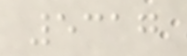5317
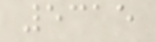5315
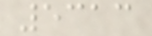5313
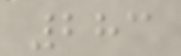283
